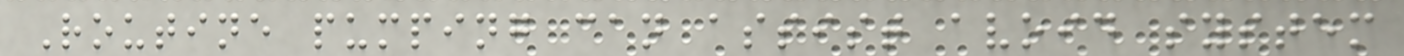Routine pumping can assist avoid system
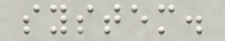system.
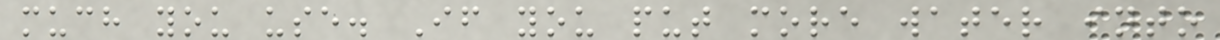much you use. If you put more water into
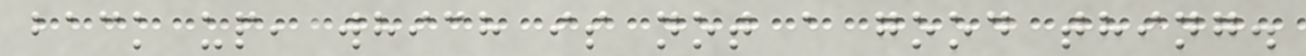back up, which is not a good thing.
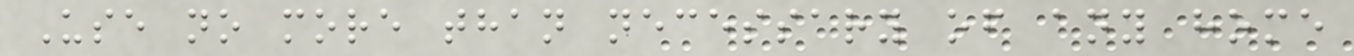Use no more than necessary of any home
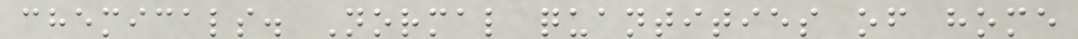chemicals. Normal quantities of home
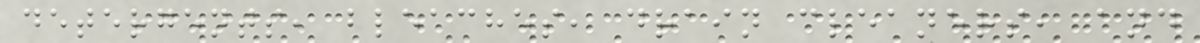detergents, bleaches, drain cleaners, and
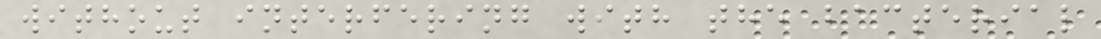without interfering with the bacterial
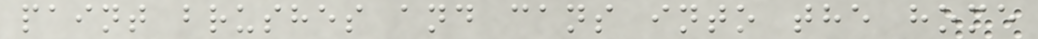paint brushes and cans into the home
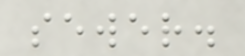sewer.
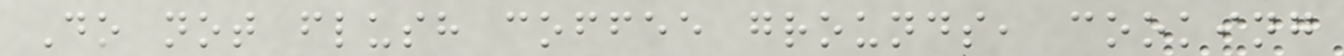Do not flush coffee grounds, cooking
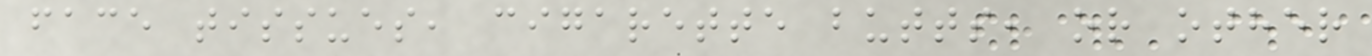face tissues, cigarette butts, or other
